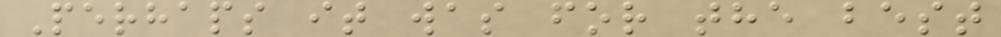Perhaps it was for the best
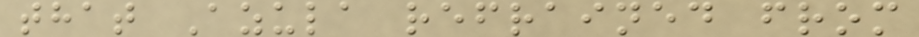that Azula refrained from
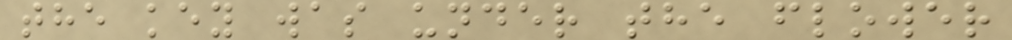the key was under the flower
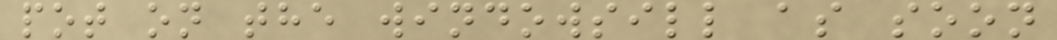pot on the windowsill as soon
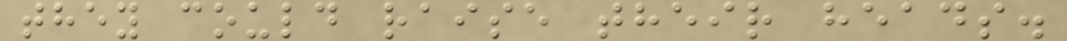they could raise their heads.
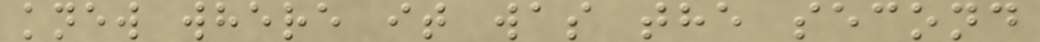knew where it was the second
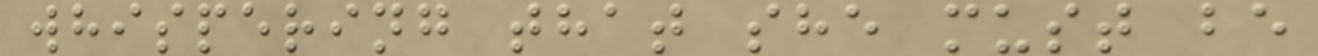whispering that she must be
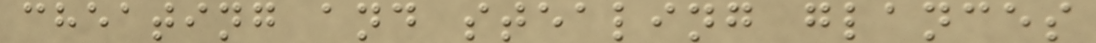cheating and stealing glances
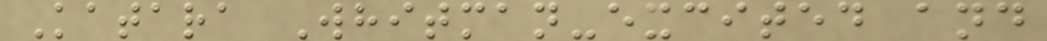Katara Whitman-excited and
